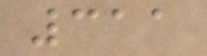311
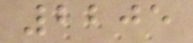2205
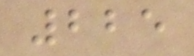225
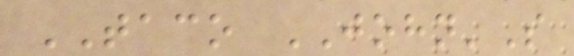TACO JOHN'S
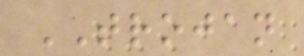TROJAN
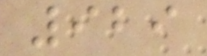929
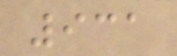931
